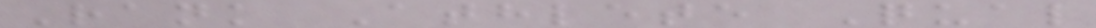Rank Athlete Qual
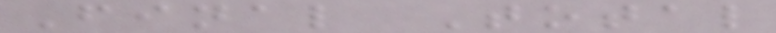Final Total
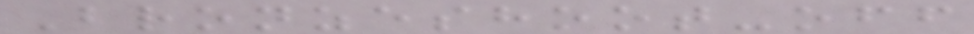Bronzeshoot-off
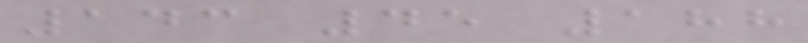143 45 188
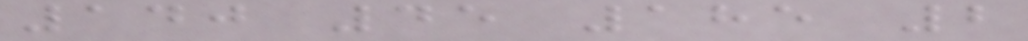140 45 185 2
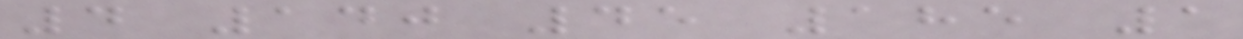4 140 45 185 1
